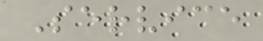Service
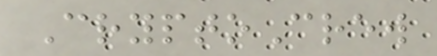CryptoCrew
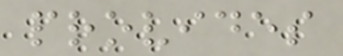provides
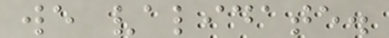we validate.
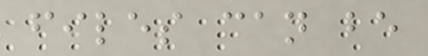files can be
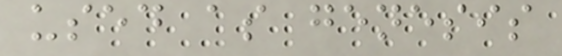used as genesis
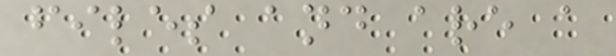files and are a
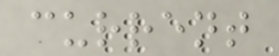current
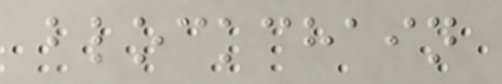blockchain
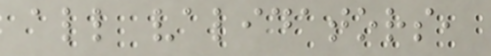all validators,
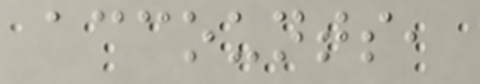accounts,
